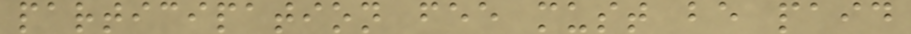participation fee must be paid
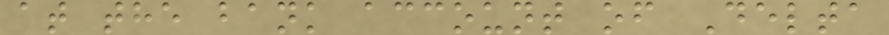at the bank account of Delta
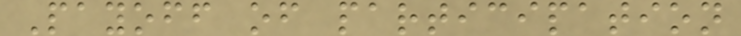Payoff of participation
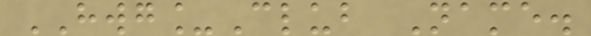HWG_Club Name.
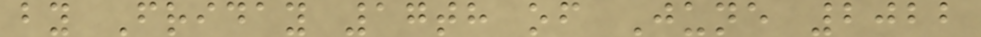by Friday 17th of June 2022
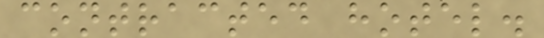contracted hotel.
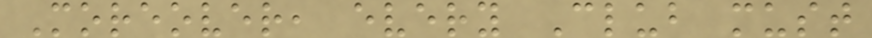Moreover, every Club must
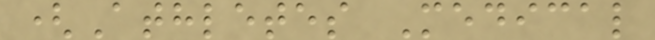(Athletes Medical
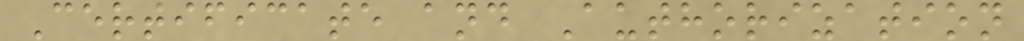Certificate and Authorization
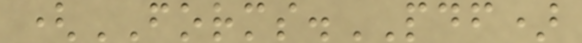(FORMS.PDF)
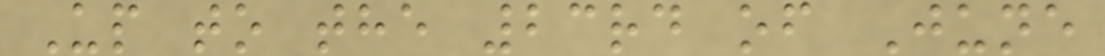Up to the 23rd of June
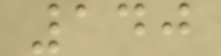140
